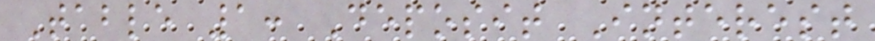Table 1: Deposit Interest
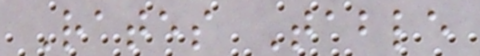Rates Table
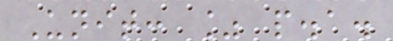Unit: % p.a.
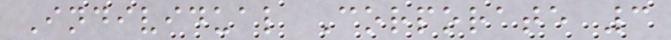Individual Corporate 3
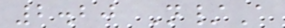2.20 N/A
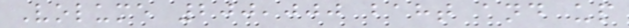Volume 200,000 baht and up
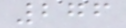276
